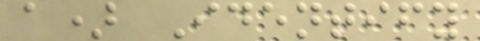a) Identify
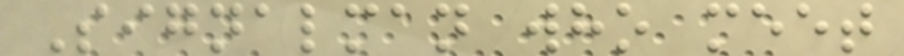Signalman who meet
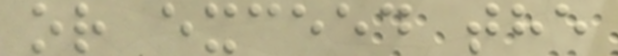or exceed the
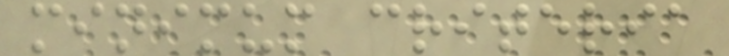minimum criteria
